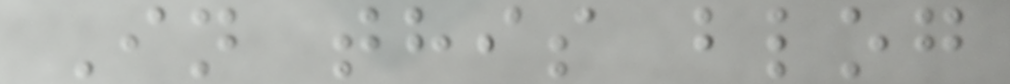In this blog
